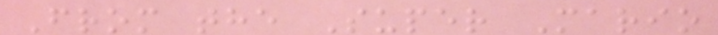From the Super Mario
